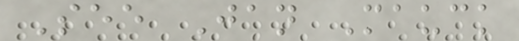See Jan Mauck
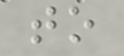to
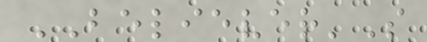BELIEVER'S
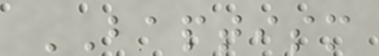BAPTISM
